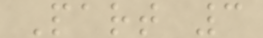Part 3
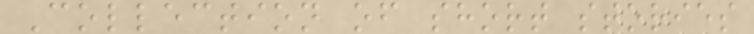Collection of short stories
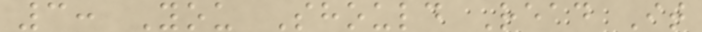3: You Should Read It
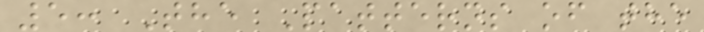5: The Patterns of the
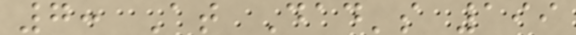7: At Dad's 199
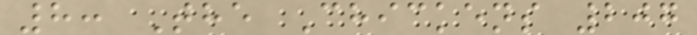8: The Chickens 207
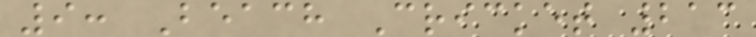9: Beach Cricket 213
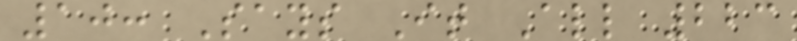10: Says It All 223
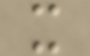x
